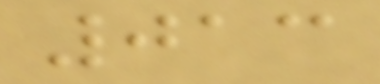013
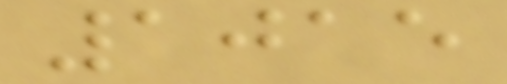1015
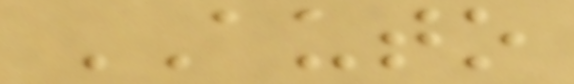AUTO
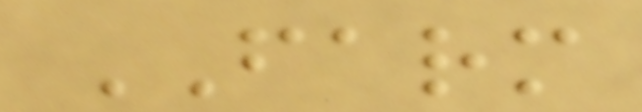FARM
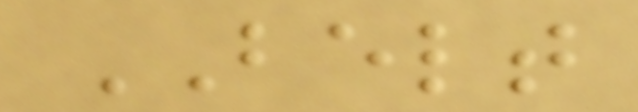BELT
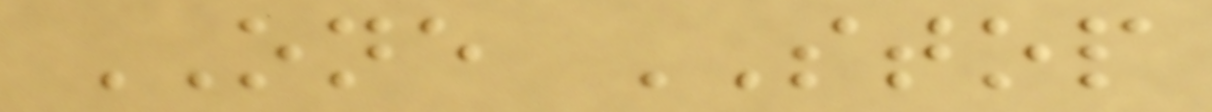ONE STOP
